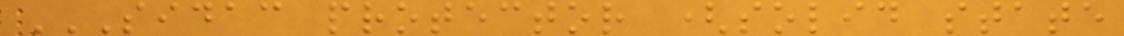SIDAC PROTECTOR (SOLID STATE
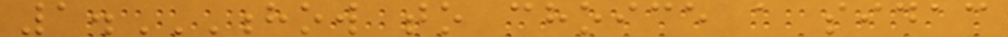1.HOW TO CHOICE A SIDAC
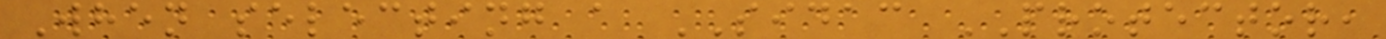When selecting a SIDAC PROTECTOR,
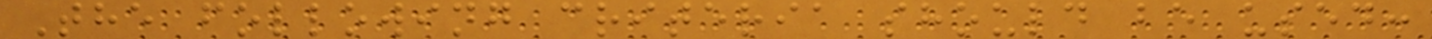The following criteria should be used:
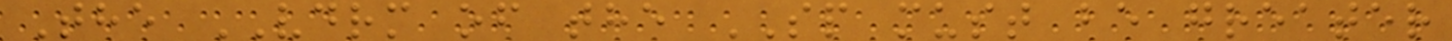The VDRM of the SP must be greater
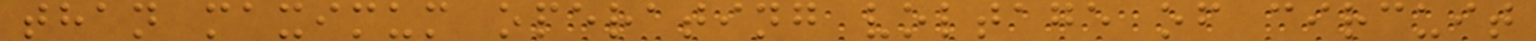than maximum operating voltage of circuit
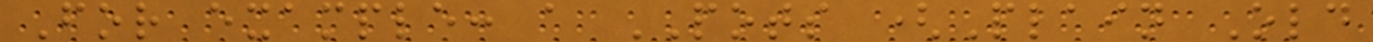For example: a POTS (Plain Old
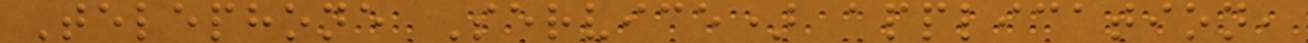Telephone Service) application,
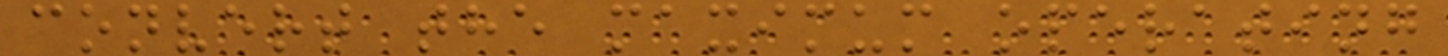convert the maximum operating
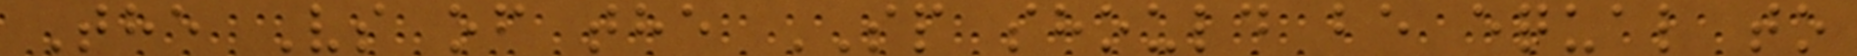The Vs of the SP should be equal to
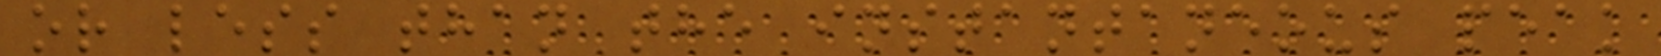or less than the instantaneous peak
